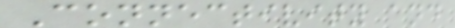Connectivity and
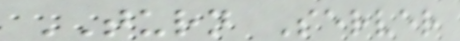TURN Server
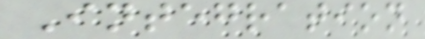Integration
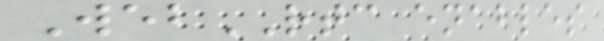WebRTC enables
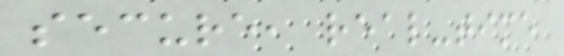secure, real-time
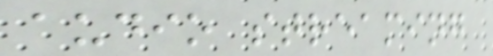audio streaming
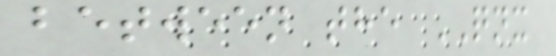between the QNX
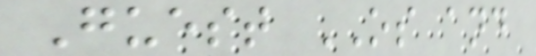Guest OS and
